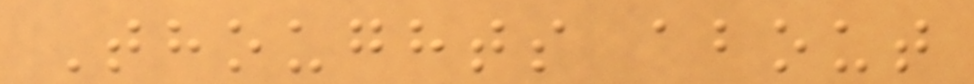Thoughts about
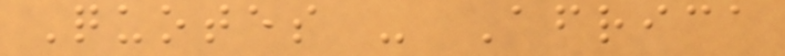Quotes - Africa
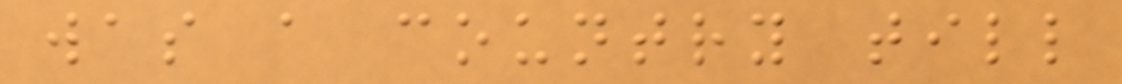was a country till
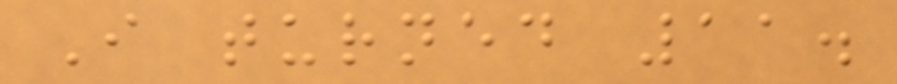I turned 11.
